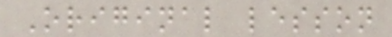Original lesson
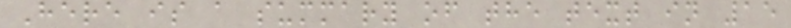Here is a summary of the text in 15
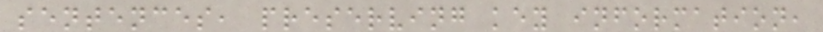sentences, preserving key information,
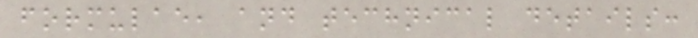formulae, and technical details:
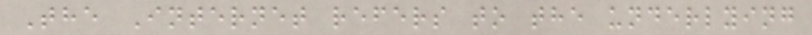The Internet refers to the underlying
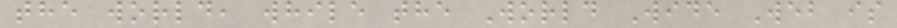the world, while the World Wide Web is
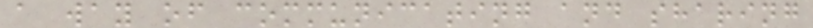a way of communicating and sharing
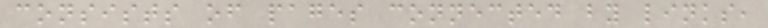consists of pages connected by links,
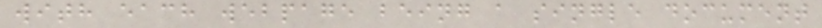with each webpage being a single document
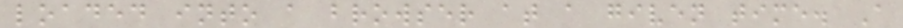loaded into a browser at a given time. A
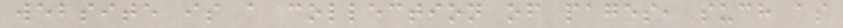website is a collection of pages, such as
